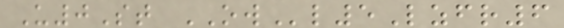U0St OWl5Lzfr6
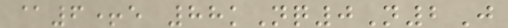@6+e 88kNq0N2J
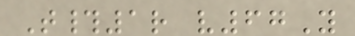T#1r v67Y
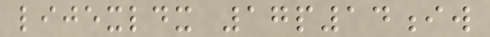lijexldx 17p14iw
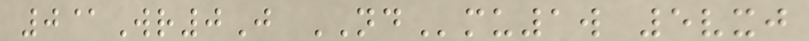0@Wr0J NDmu1w 5vxj
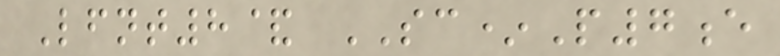Lfnt8& SC*P7e
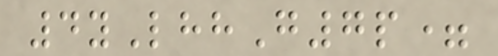4yLhhG7p=
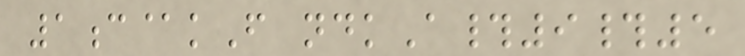1c@kF ndkA#9#5
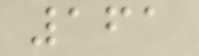161
